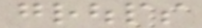groups
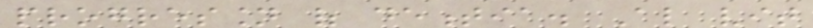progression of dementia. Also vit
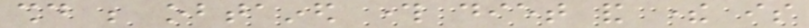should be obtained through diet and there is
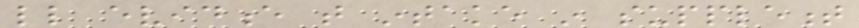little evidence that intake in supplement
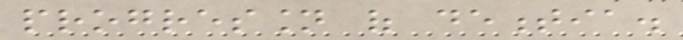progression of dementia.
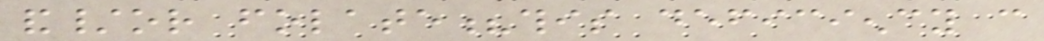and/or folate?this deficiency can
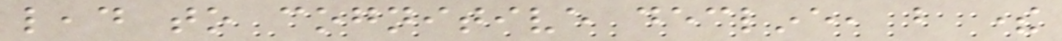lead to cognitive decline, but there
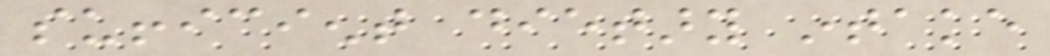sufficient dietary intake
